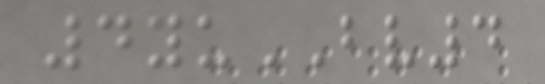4yuBV4
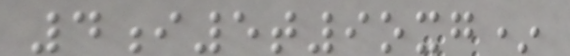4i5t9oxg*
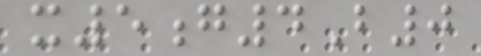x5g4B0
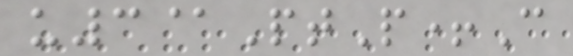u3@PtP+C
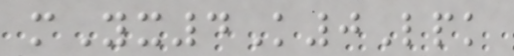mYx4K0Lpk
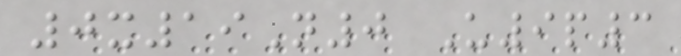0x19N0 U9p3
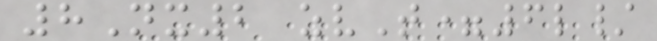8Nx2 zvT=6l/
